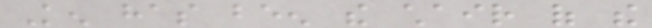Ken has been the chair of the
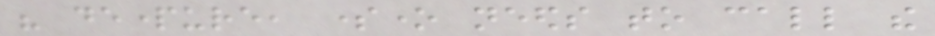his departure, someone needs to call the
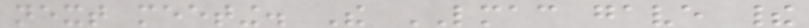next meeting. The LMAC gave their
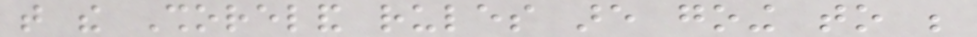that the Shoreland rules are going to be
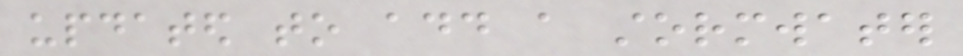updated to add a stormwater
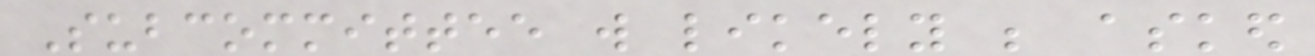Subcommittee will likely be asked
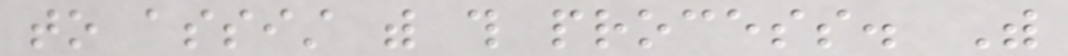to assist with this process. With
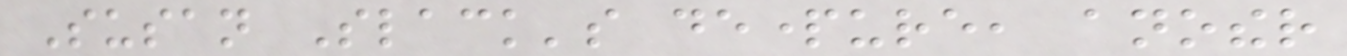Susan Slack's departure, another
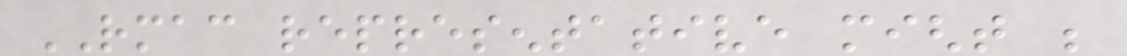RMAC representative might be
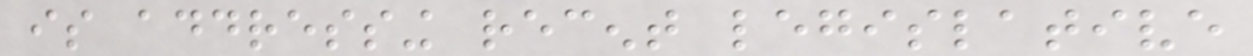is addressing recent legislative
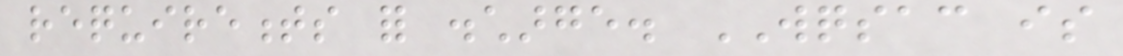requirements for discharge. WQSAC is
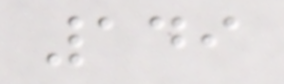149
